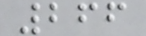266
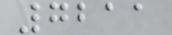7211
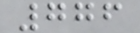776
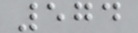574
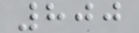800
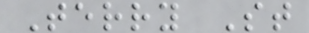Terry St
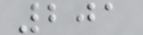201
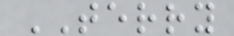TERRY
